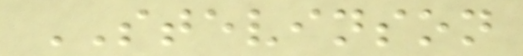STEVINSON
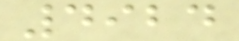4924
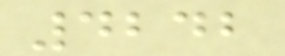4242
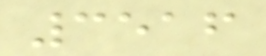3516
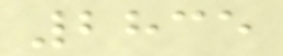2835
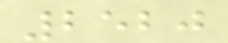2520
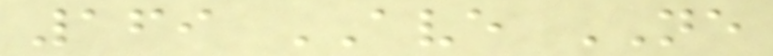169 AVE NE
